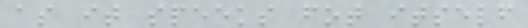as it speeks fot itself
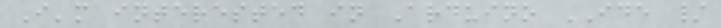I'm interested in Arduino IDE /
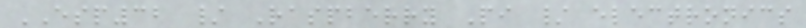ESP32 / Raspberry Pi / electronics
